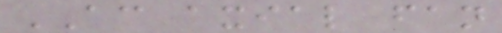AC axial fan
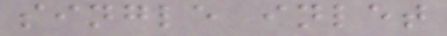single inlet
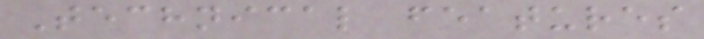Technical features
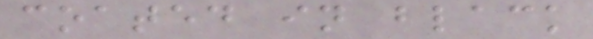coated in black
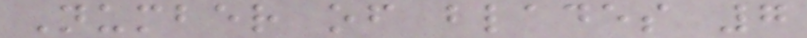Number of blades 7
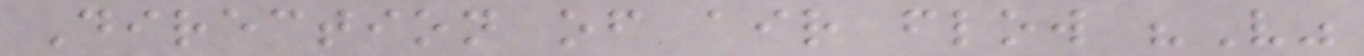Direction of air flow "V"
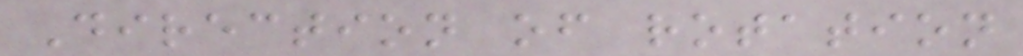Direction of rotation
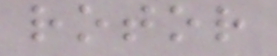rotor
